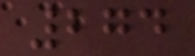274
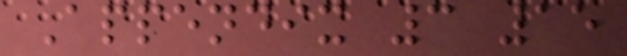Appendix 3 15
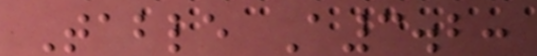Table A3.2:
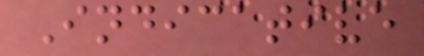Indicative
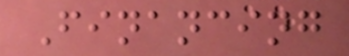Financing
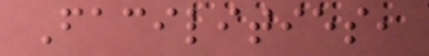Facilities,
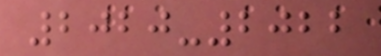2020-2022
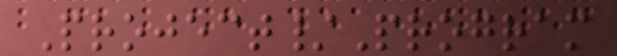Project/Program
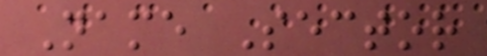Name Sector
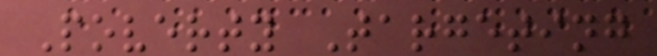Poverty Targeting
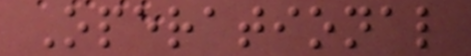Operational
